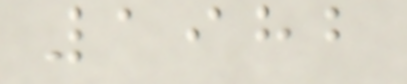1982
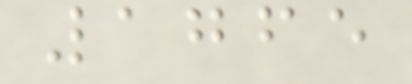1765
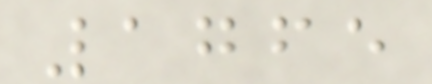1765
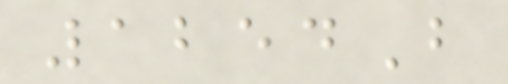1254B
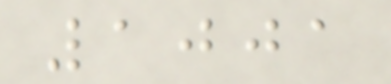1001
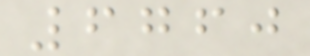6760
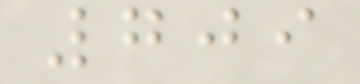709
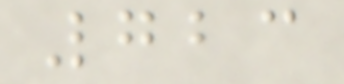723
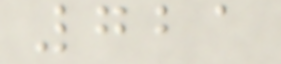721
